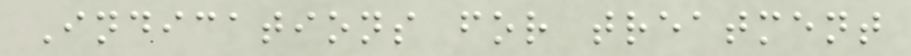Indications for treatment
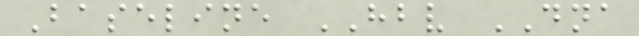Baseline HBV DNA
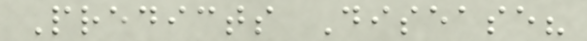Predicts Disease?
